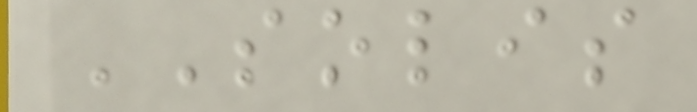SOLIS
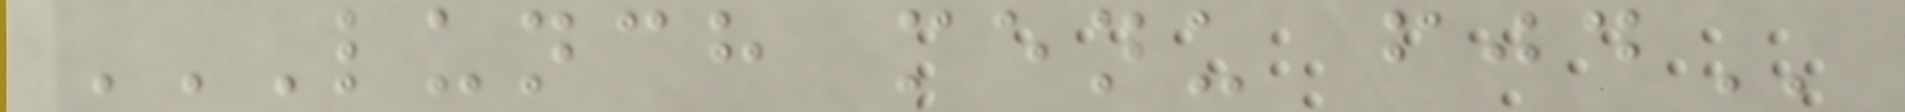LUNCH MENU FJD
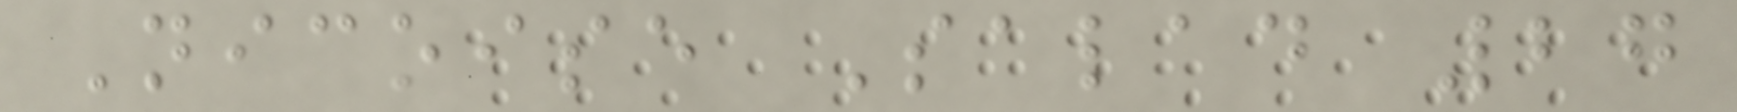Nicoise Salad 27
